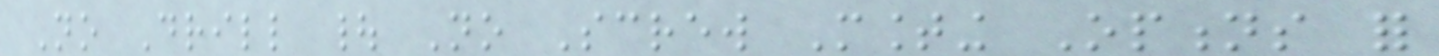No Drill | No Screw Mounting Options for
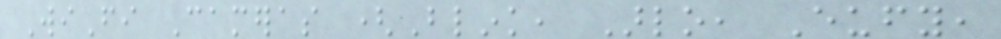WiFi Cameras (Blink, Arlo, Eufy,
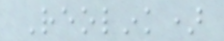Reolink)
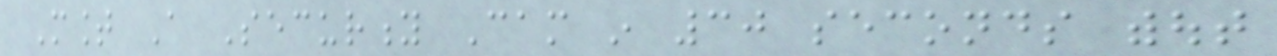Mount A Security Cam in 30 seconds without
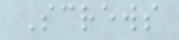Screws
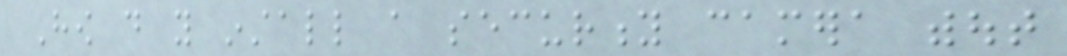How do you install a security camera without
